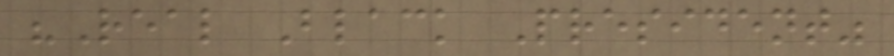"Real Black President"
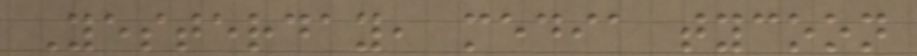Yesterday, media tycoon
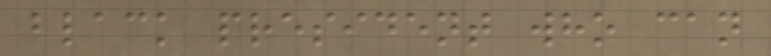black president who can
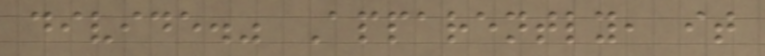divide." Apparently, it
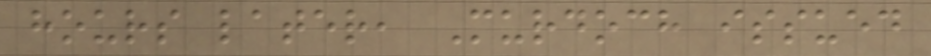hours later, Murdoch issued
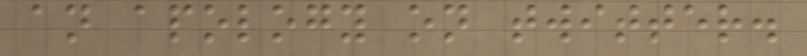an apology on twitter.
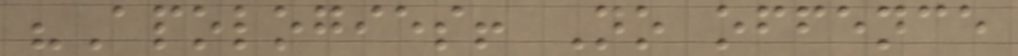"Apologies! No offence
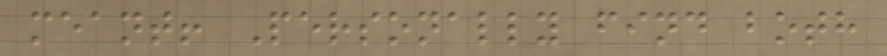meant! Personally find both
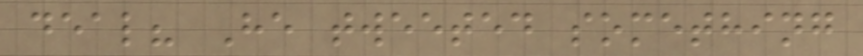deal? He tweeted something
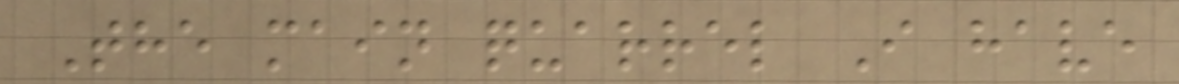The main quarrel I have
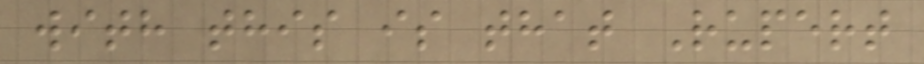with this is that Rupert
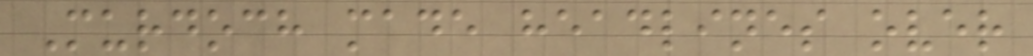Murdoch made headlines over
